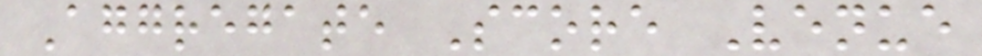Aggregate Score Venue
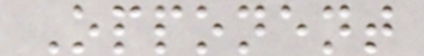Opponent
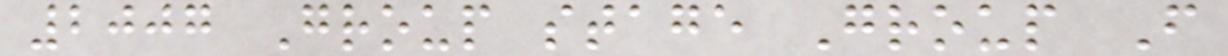2007 Group stage Group F
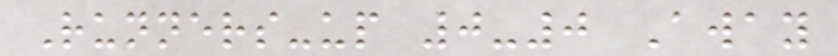Runners-up 0-0 Away
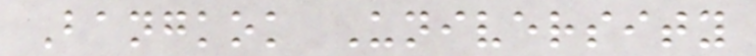Bangkok University
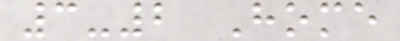3-2 Home
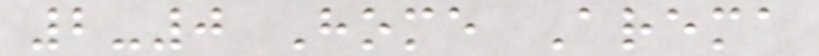2-0 Home Arema
